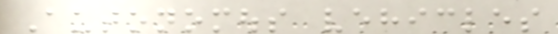Autonomous vehicles
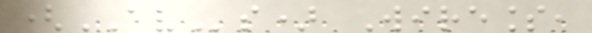(AVs) Wireless,
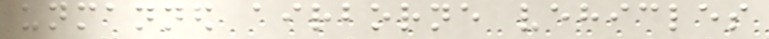unmanned airborne vehicles
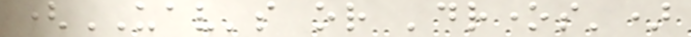(UAV's or 'drones')
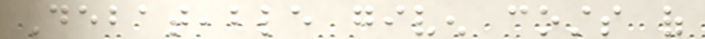Debateable given costs of
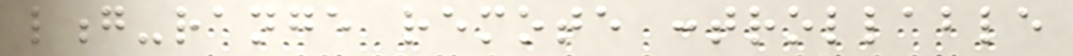long-range remote controllable
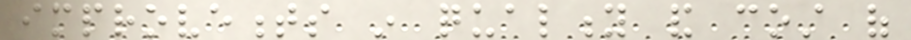improvements in quality and cost of
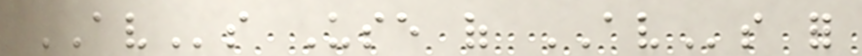AVs Use of AVs for
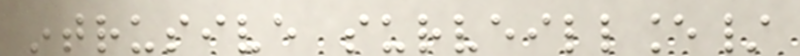intrusive surveillance/
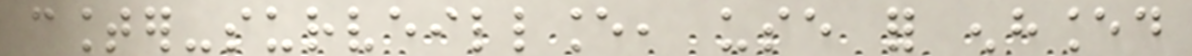counter-surveillance, use for enhanced
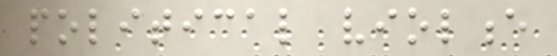political violence
